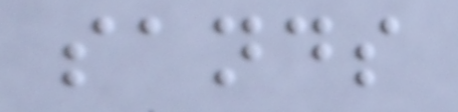sands
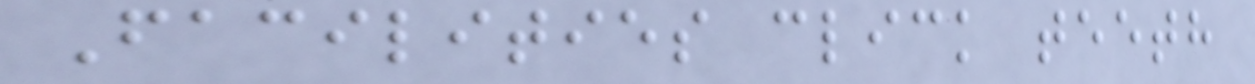Facilities click teeth
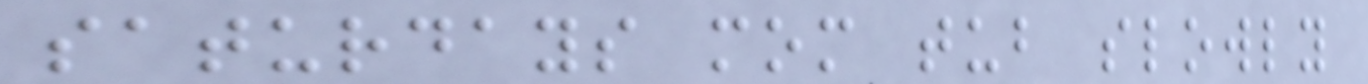saturdays mom tub slowly
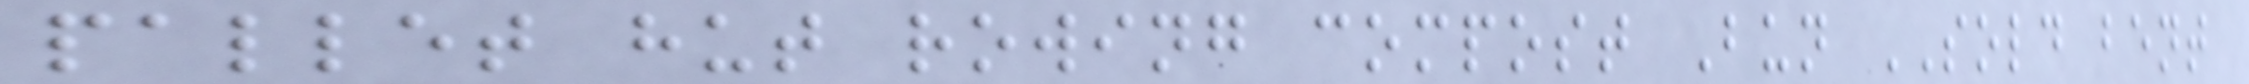pallet hut rowing compost Bun SOLD bent
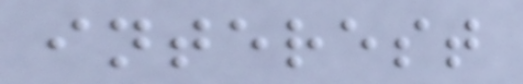interest
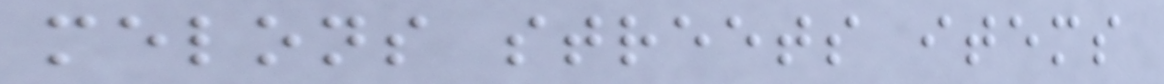melons streets items
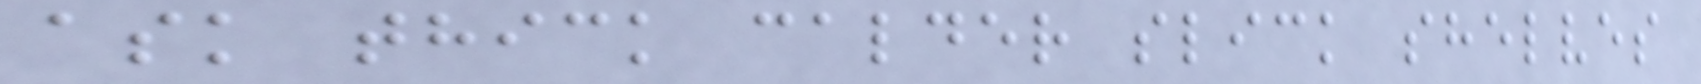ask thick calder slick shelves
